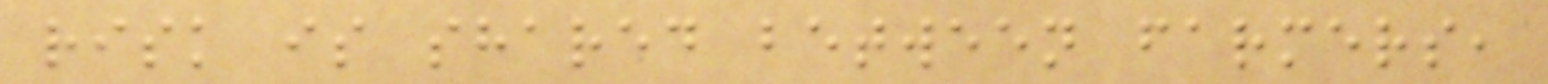risk is shared between farmers,
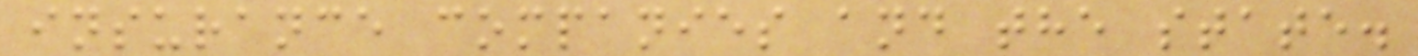insurance companies and the state.
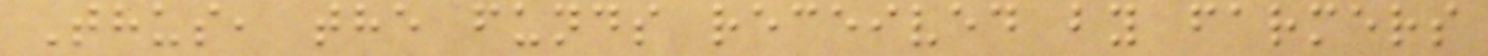Thus, the funds received by farmers
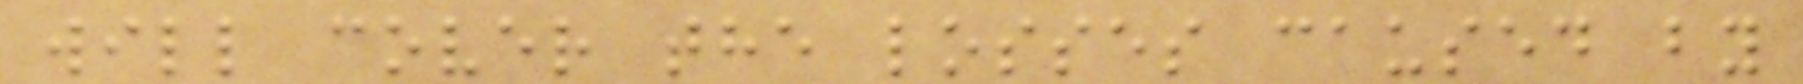will cover the losses caused by
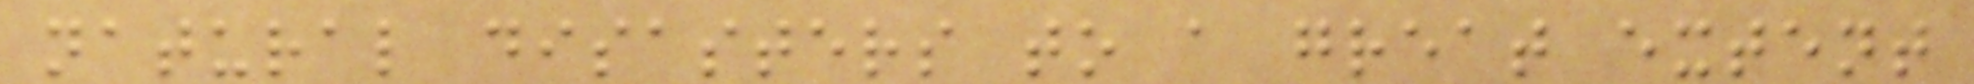natural disasters to a great extent
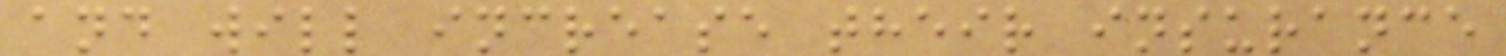and will increase their insurance
